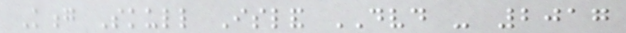Kong Skull Island DVD - 2017
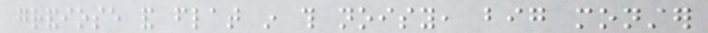grandiose and flat in this noisy, big monster
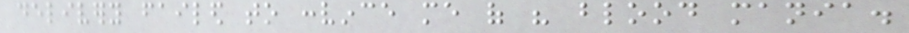delivery failed to convince me of his blood mania.
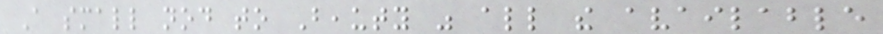A small nod to Beauty was all the available
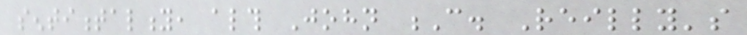sentimentality, although John C. Reilly's
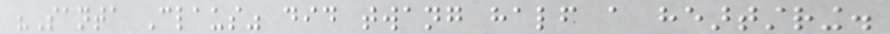"Santa Claus" did twang half a heartstring.
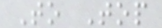To Top
